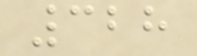328
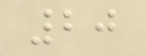20
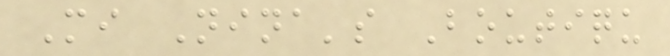Mi Nina's Boutiqu
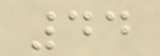44
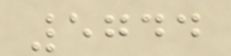5744
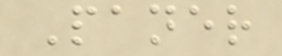Paner
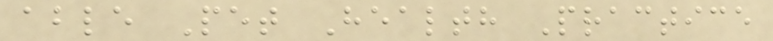able Pet Health Practice
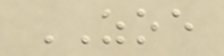ZOE
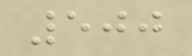500
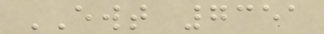EWT 7351
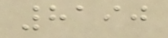8190
